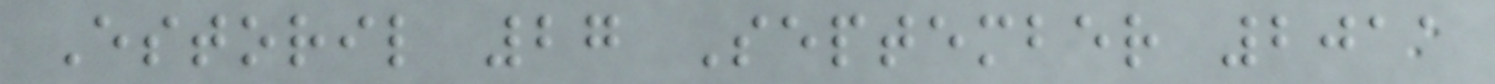Estoril 27 September 2011
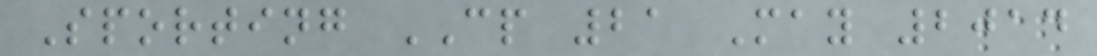Sporting CP 21 May 2014
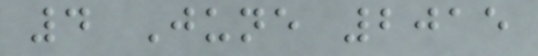4 June 2015
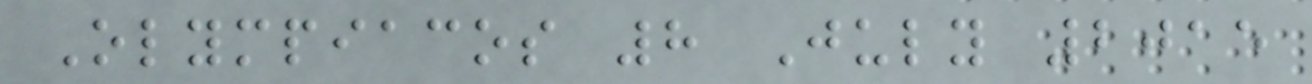Olympiacos 8 July 2015
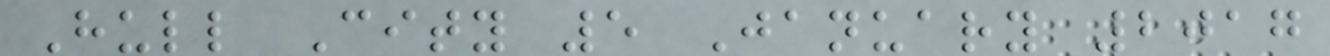Hull City 5 January 2017
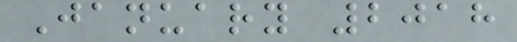January 2018
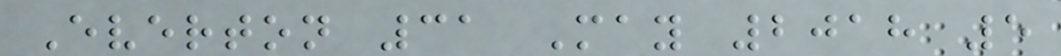Everton 31 May 2018 5
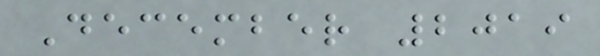December 2019
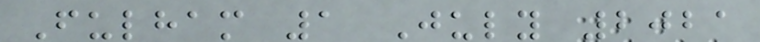Fulham 1 July 2021
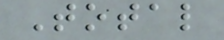Total
